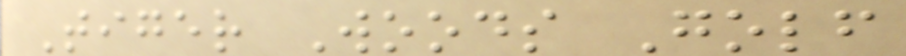Tiger Woods Golf
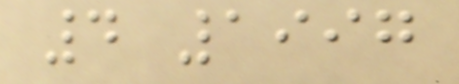4 1997
